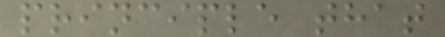principle that
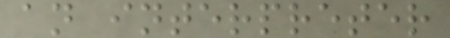an interpreter
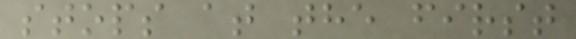stops at the first
